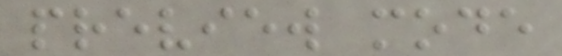preview mode
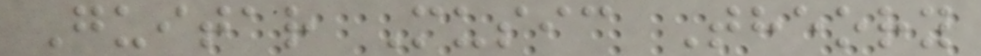Guitar Music Theory
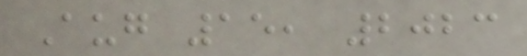Aug 15, 2023
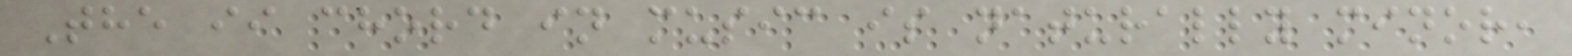The ii chord in music is naturally minor,
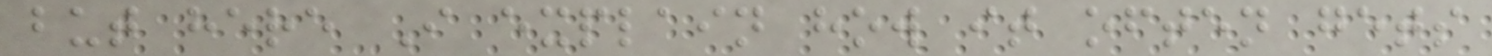but here I explain how it often gets
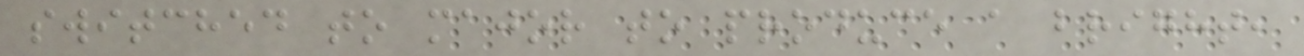switched to major to produce a bright,
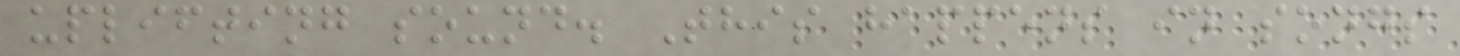uplifting sound. This happens in songs
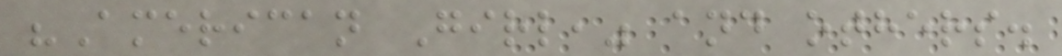"American Girl," and others.
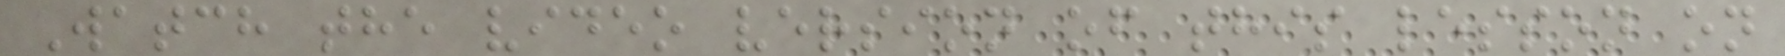Watch the video version of this lesson on
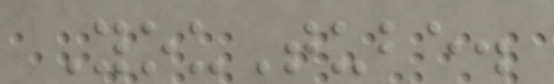YouTube.
